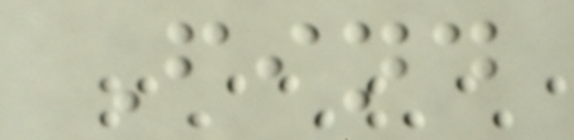Find
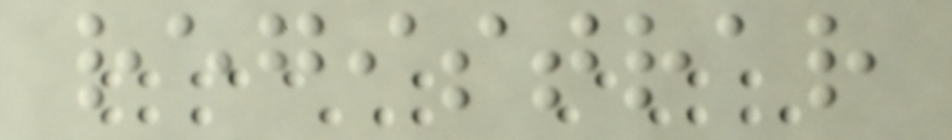registrar
